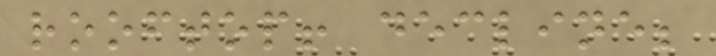rooftop! decline;
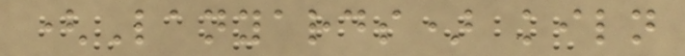(Lanyards) kiln
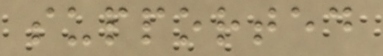supported
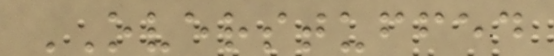OVERSTUFFED
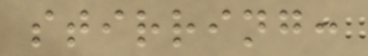stirring:
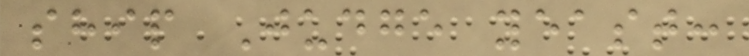ship Judge yeast:
